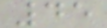45
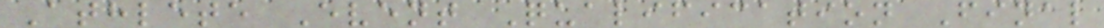Athlete Event Qualification Final
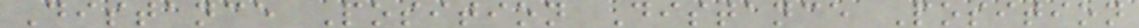Distance Position Distance Position
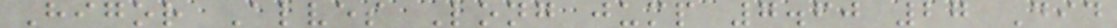Higor Alves Long jump 7.60 27 Did
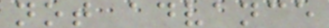not advance
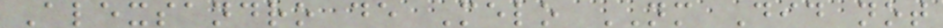Alexsandro de Melo NM Did not
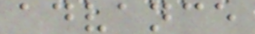advance
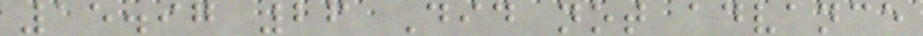15.97 26 Did not advance
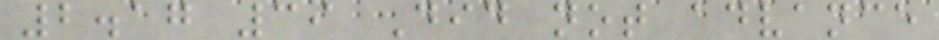2.17 39 Did not advance
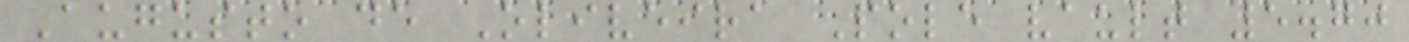Augusto de Oliveira Pole vault 5.70
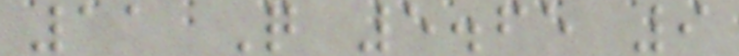11 Q 5.65 9
